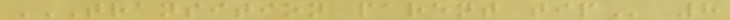TRANSITION PARENT TIP 8
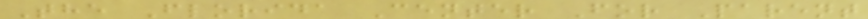The Florida Center For Parent
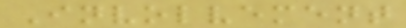Involvement
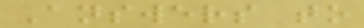Answers to
